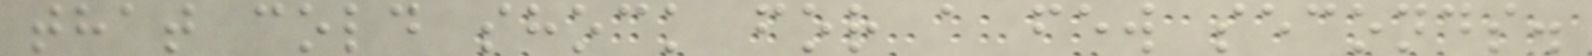that cold shock for a few seconds.
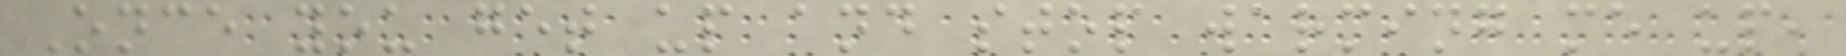Once you get up and stop warming me up,
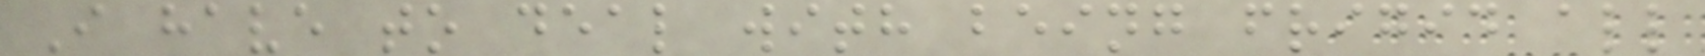I have to deal with being frigid all
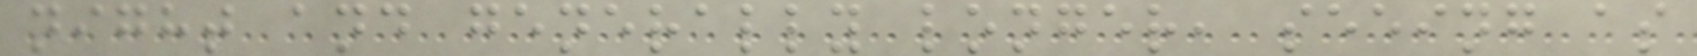night and generally longer, seeing as
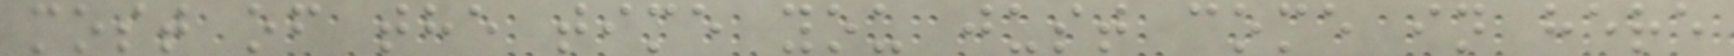most of the time you just come in here
